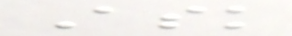Ask
